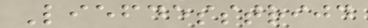Liefdesstrijd
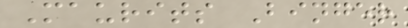Maurits Binger
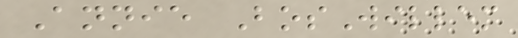Annie BosWillem
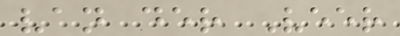van der Veer
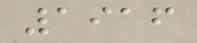1916
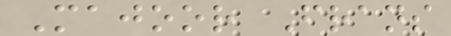Majoor Frans
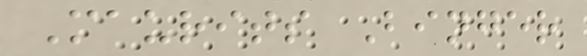Maurits Binger
